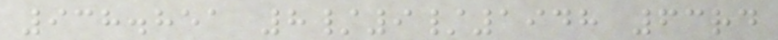938.851 8/9/1948 63rd
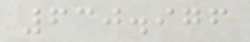630.976
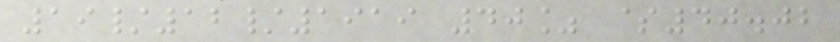19/12/1919 40% $40.02
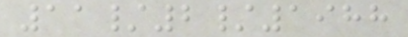11/2/1988
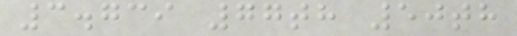3.739 77th 50th
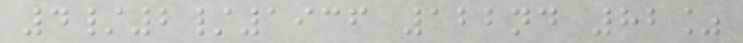4/2/1936 122nd 82%
